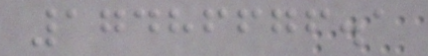17486676.1
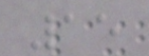15
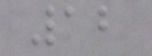12
